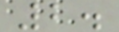2.
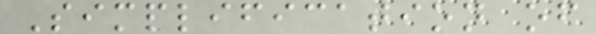Simplification of
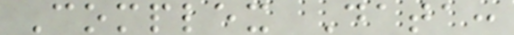Complex Data:
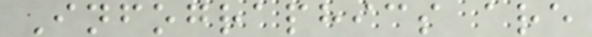Infographics are
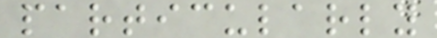particularly
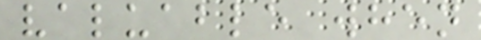valuable when
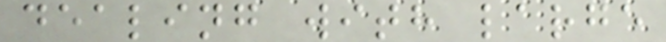dealing with large
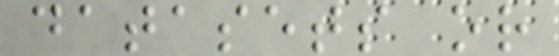datasets or
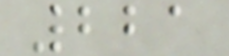221
